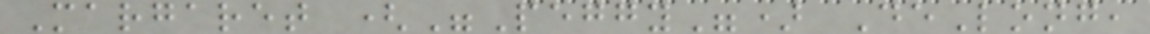Margaret ("Peggy") DeLong,
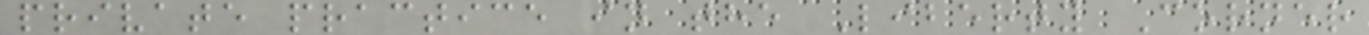private practice in the Liberty Corner
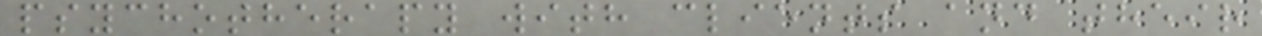psychotherapy with clients and their
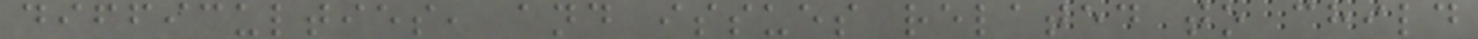difficulties, and issues related to child
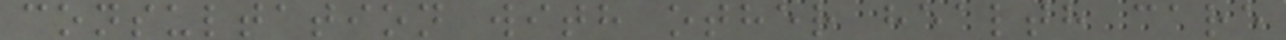consultation with other health care
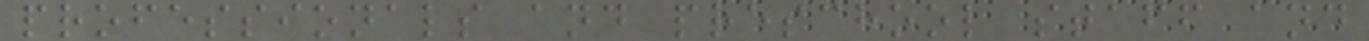professionals and preschool staff and
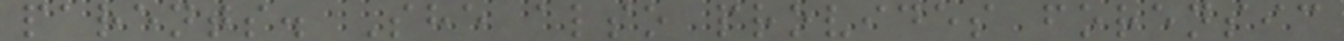parents. She also provides forensic
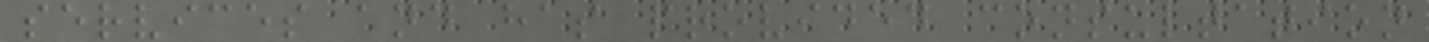services and has provided consultation
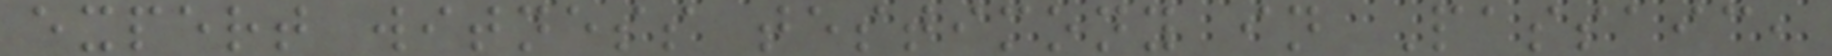expert witness testimony in Passaic,
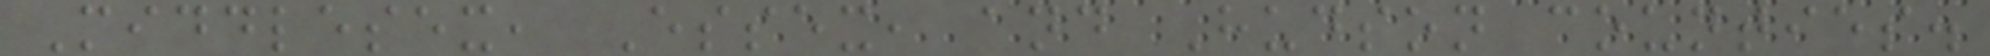Middlesex, Essex, and Hudson counties.
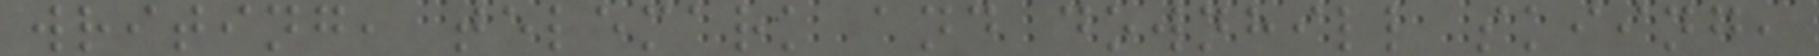writing, telemark and downhill skiing,
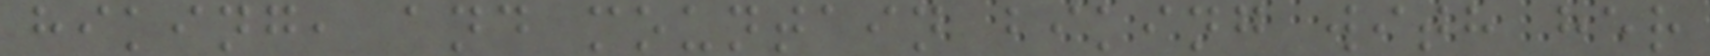hiking, and mountain biking with her
